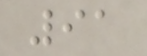91
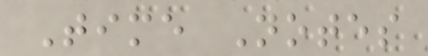Time Notes
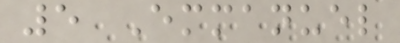5 Emmanuel
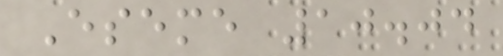Eseme 10.04
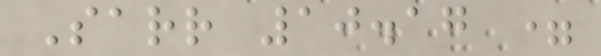Sarr 10.17 =
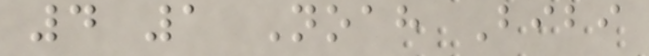4 1 Noah Bibi
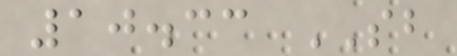10.33 SB
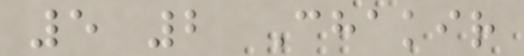5 2 Chakir
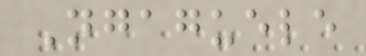Ngaguele
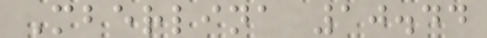Mberlina 10.44
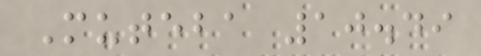Muteba 10.49
